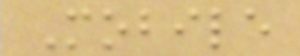Mobile
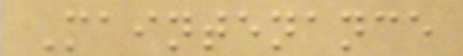Maintenance
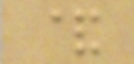&
